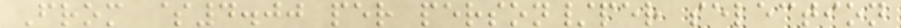From $4.00 per person/per selection
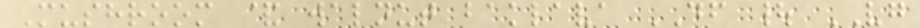Mushroom & walnut baklava DF | VG
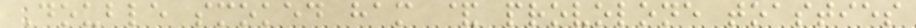Double smoked ham & provolone toasties
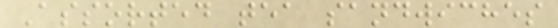Assorted tea sandwiches
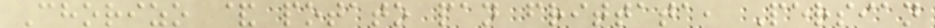Chorizo & potato pan frittata, Persian
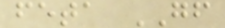feta GF
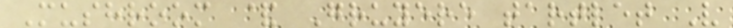Mushroom & Gruyere tartlet V
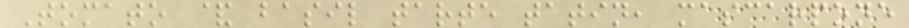Tomato & basil tarte tatin, mascarpone
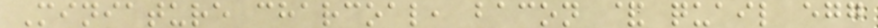Miniature charcoal, bacon & quail egg
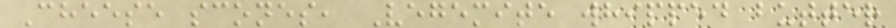Cheese scones, Vegemite whipped butter
